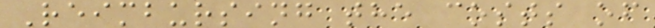Reimbursing the costs of
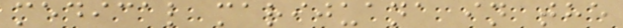medical marijuana in the
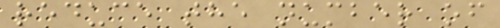reduce the number of
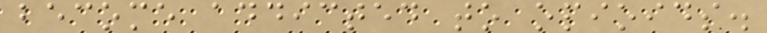become addicted to opioids.
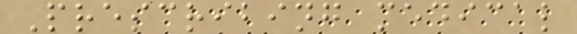Prescribing medical
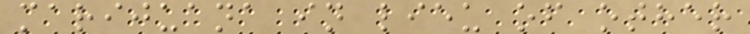marijuana in lieu of other
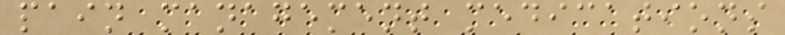pain management medications
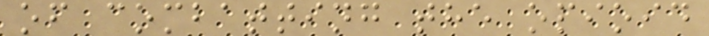of combatting the opioid
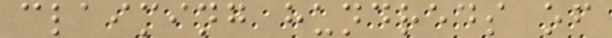claiming hundreds of
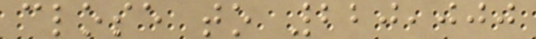close to 220,000
